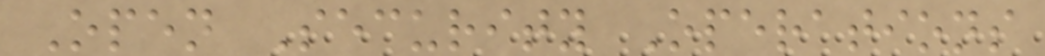Open Security Operations
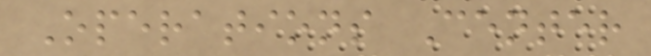Operations Center
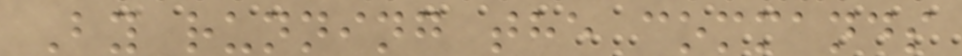By running the commands
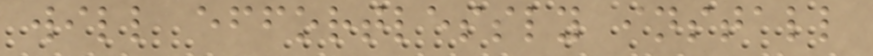will effortlessly install
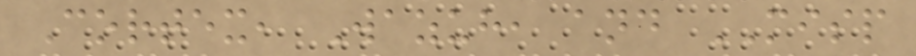Cortex, Wazuh, and MISP
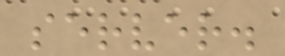server.
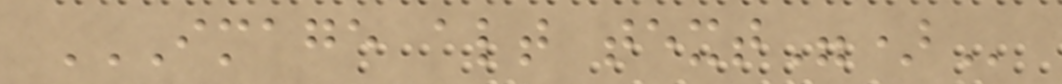IMAGE ALT TEXT")
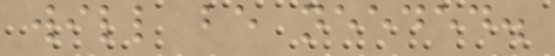will be needed.
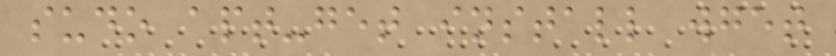sudo apt-get install wget
